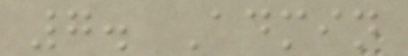7. Admin
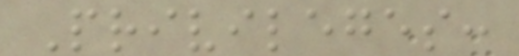Privileges:
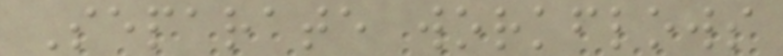Separate workflows
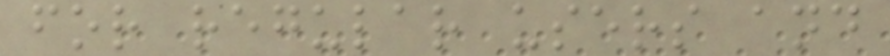for regular users and
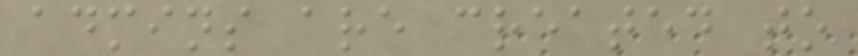admins are created to
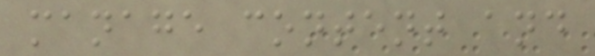manage content and
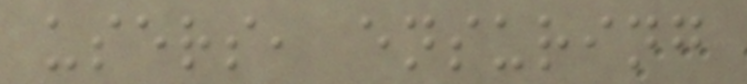users, ensuring
